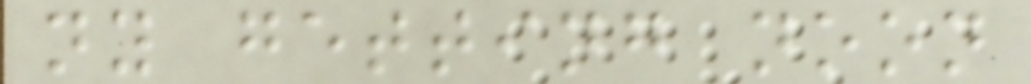ny getting noon
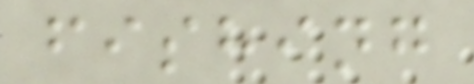fishing
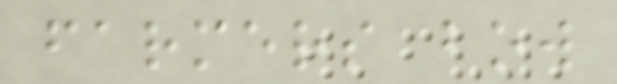farmers bow
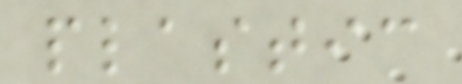plastic
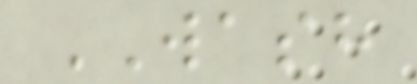WASH
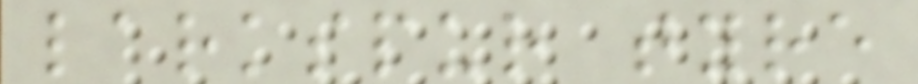larkspur tyre
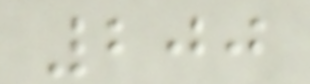200
